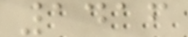1416
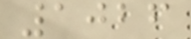1026
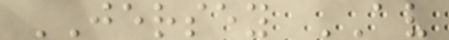JERSEY AV
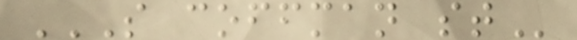S COFFMAN ST
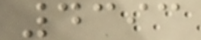4393
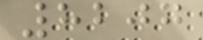8207
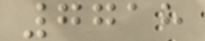7718
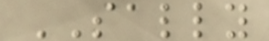SALLY
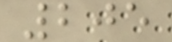205
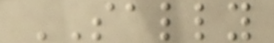SALLY
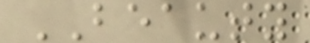BEAUTY
